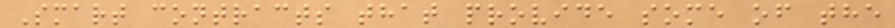Smart contracts that provide some of the
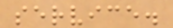service.
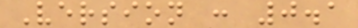Version : 0.1
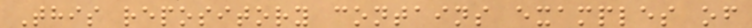This repository contains examples of
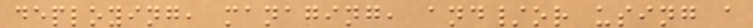deploying, managing, and/or using a
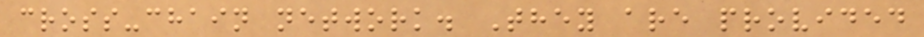cross-chain network. They are provided
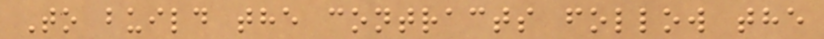To build the contracts follow the
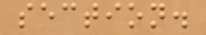section.
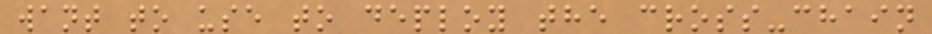want to use to deploy the cross-chain
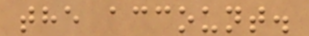the account.
